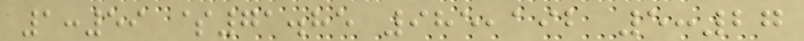1:59 $71.85 985,192 5:27
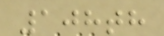108th
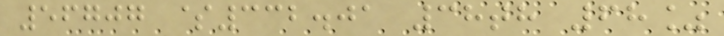56707 $332.01 38th 68%
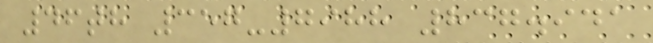46th 357-7988 837.941
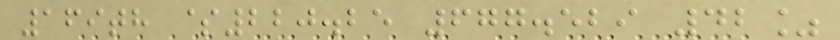169th $220.25 677.529 42%
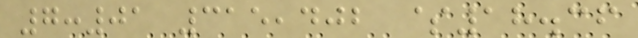7:01 315,402 $18.36
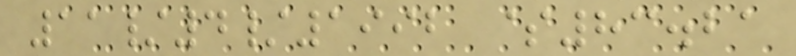11/4/1992 $83.21
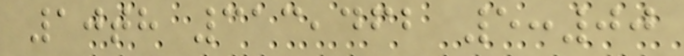10th 313,462 5:00
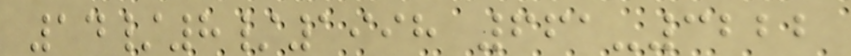14/8/1998 661-3222
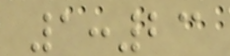1:23
